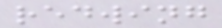redwing
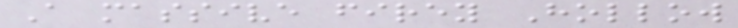A massive firey Hollow
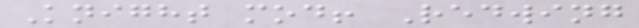Knight mod! Redwing
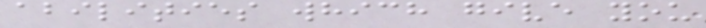abilities which give you
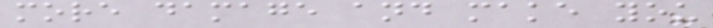more damage and make you
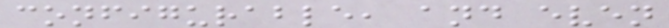configurable, and even
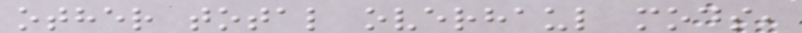other total overhaul mods,
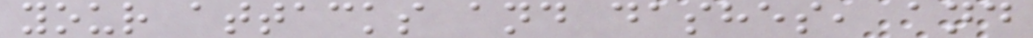your attacks and dashes, and
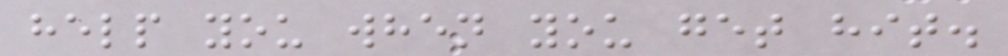help you when you get hit.
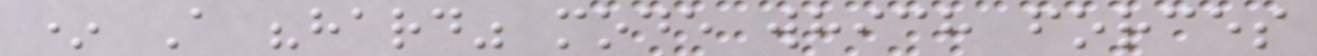* A "hard" mode which forces
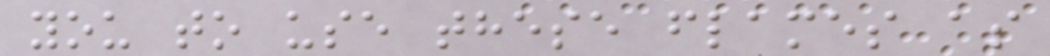you to use these flames as
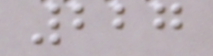227
